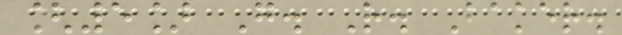[5] G. R. Baker.
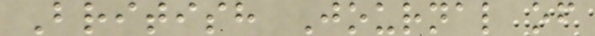British Journal of
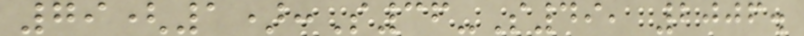79(1):S36-S49, 2006.
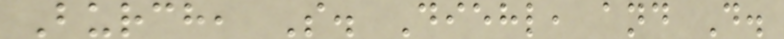Burch, S. Diehl, and D.
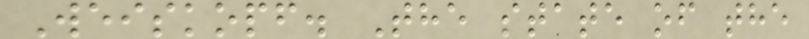Weiskopf. The state of the
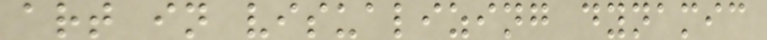art in visualizing dynamic
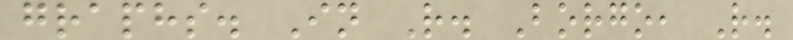graphs. In R. Borgo, R.
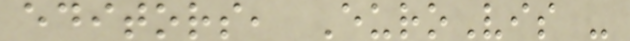editors, EuroVis -
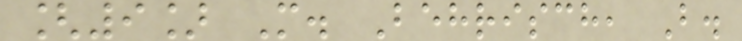[9] M. Behrisch, B.
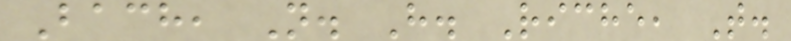Bach, N. H. Riche, T.
